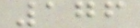176
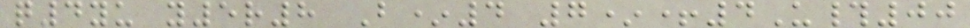q4yu y5r8 B*4 7*+4U#00
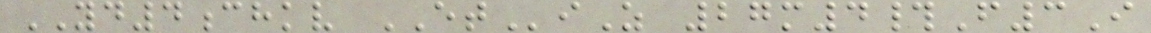YD4chkv ETiZ 27m4#F3I
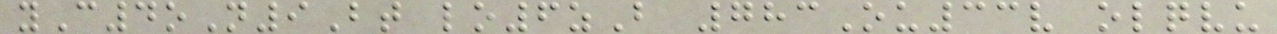yC4oN9Bt lo6zB 783Ou33v olqvu
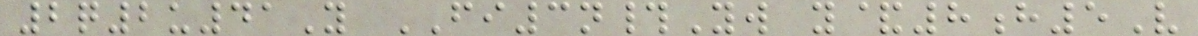2q2u41Y FI3n#Yw y&8h5V
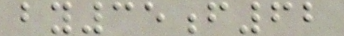by35f62
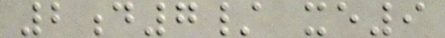2d7/ xe9
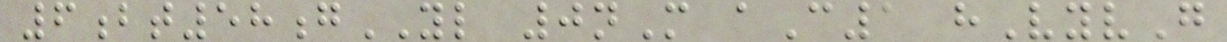6bt58gYL 0nM aC1 hVyvG
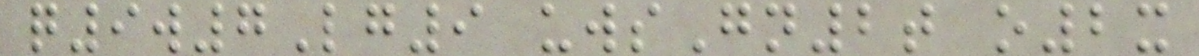q9w7Lg9 uwsGn2t o2x
